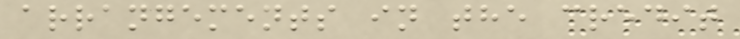arrangements in the credit
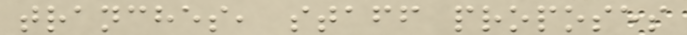tranches, staff proposes
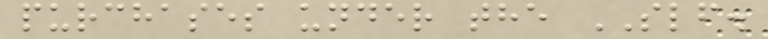purchases under the SLF.
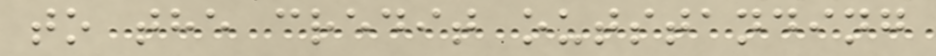to the credit outstanding
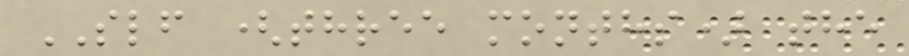SLF (three months) the
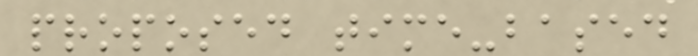proposed time-based
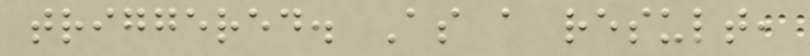triggered. As a result,
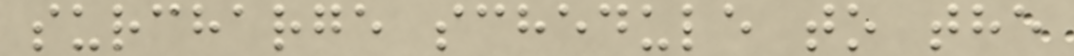surcharge schedule to the
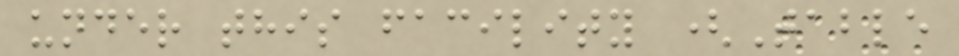under this facility (Table
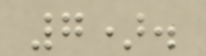7).
